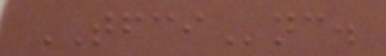TFCInc.
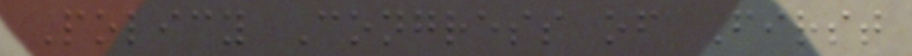Policy Congress of First
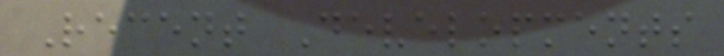Recent Developments
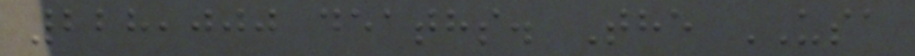228,000 deaths. The USA
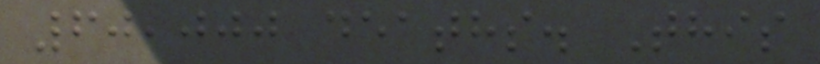60,000 deaths. This
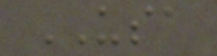USA
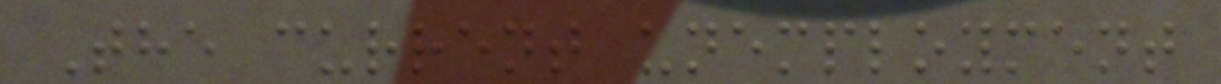The current unemployment
